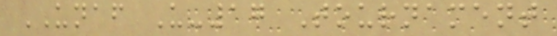UNAF U-17 Tournament
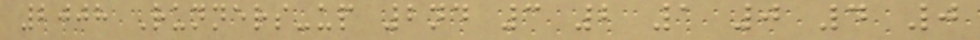2008 Runners-up 2nd 3 2 1 0 4 0
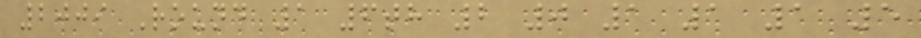2009 Round 1 6th 2 0 1 1 1 5
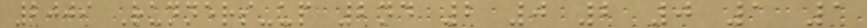2009 Runners-up 2nd 2 0 2 0 1 1
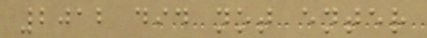2012 did not enter
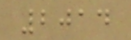2014
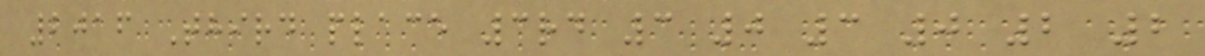2016 Third place 3rd 3 0 3 0 2 2
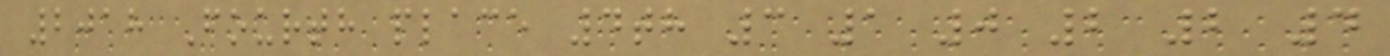2018 Fourth place 4th 3 1 0 2 2 4
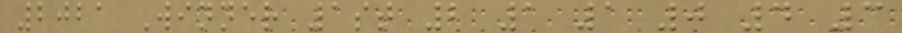2021 Winner 1st 2 1 1 0 4 3
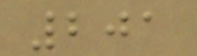201
